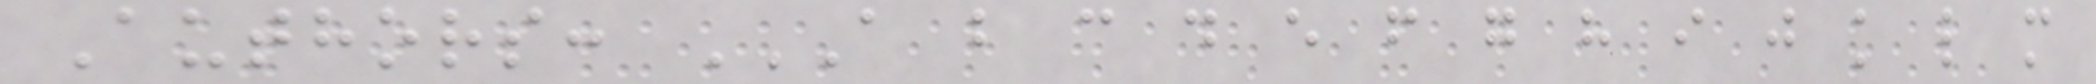Authors: A B C D E F G H I J K L M
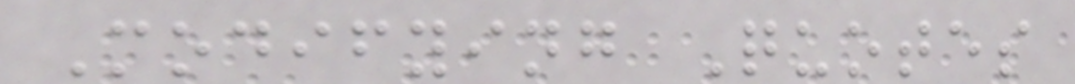Modifying Quotes
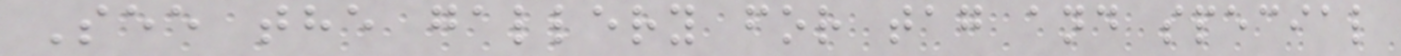See the gallery for tag and special
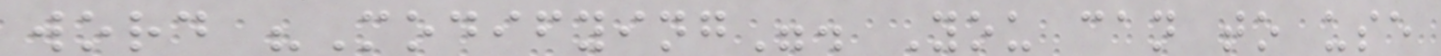word "Modifying". You can to use
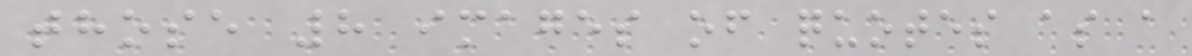those 8 images of quotes as a
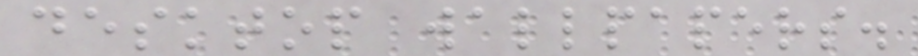desktop wallpapers.
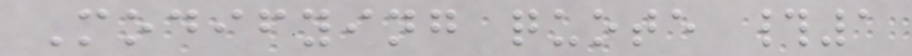Modifying quote #1
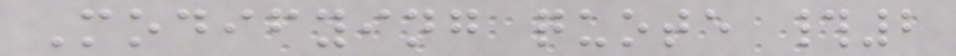Modifying quote #2
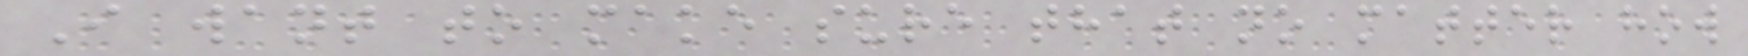I want to make sure that no matter how
